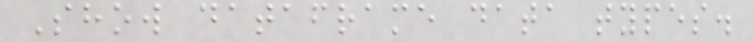Show dataframe data types.
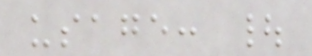usage: |
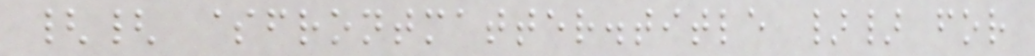{{ $frontmatter.title }} for
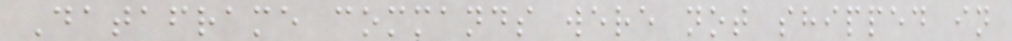Dataframe commands were not shipped in
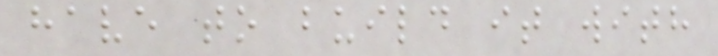have to build it with
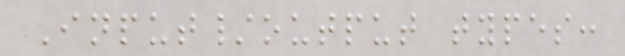Input/output types:
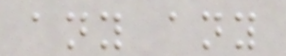any any
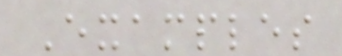Examples
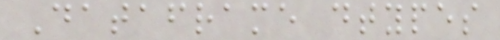Dataframe dtypes
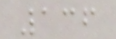136
